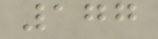177
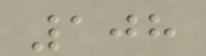108
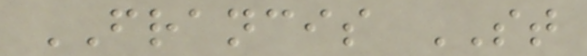FRANCIS ST
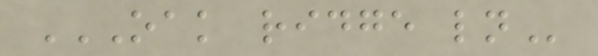OAK RIDGE LN
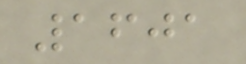1601
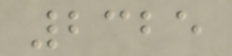2325
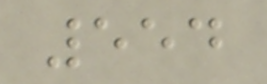554
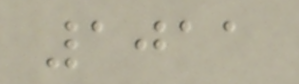1011
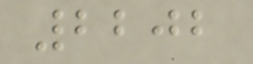2202
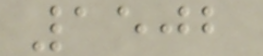1502
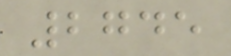2745
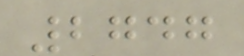2747
